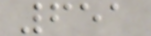651
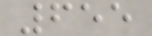655
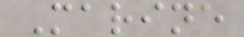Marine
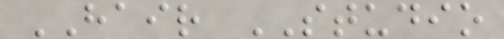HAIR STUDIO
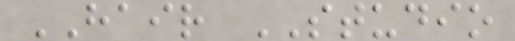HAIR STUDIO
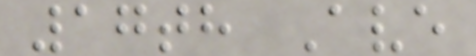17th Ave
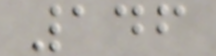146
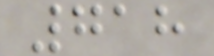718
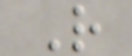R
